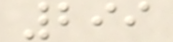299
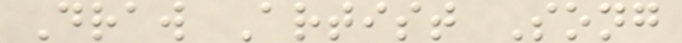Draw Artist Song
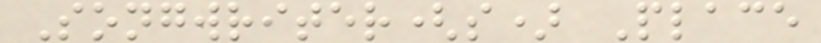Songwriter(s) Place
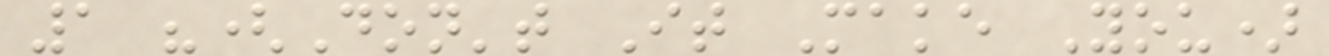1 "(Don't It Make You)
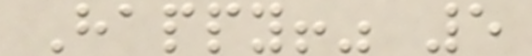Happy!" 5
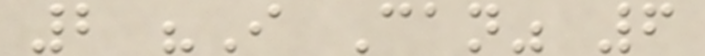2 "I Can" 6
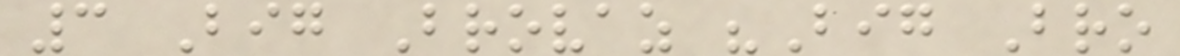3 Big Brovaz "Big Bro
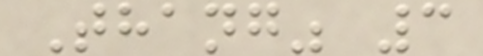Thang" 3
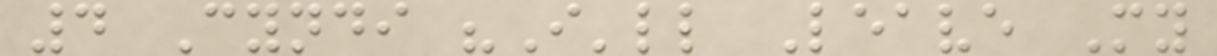4 Cyndi "I'll Leave My
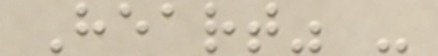Heart" -
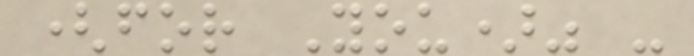(for You)" -
